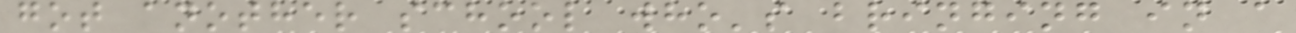got another school who's bringing in a
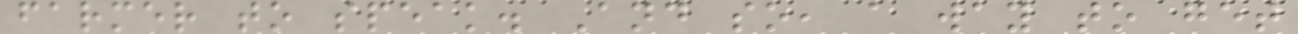farmer to speak. And so, a way to get
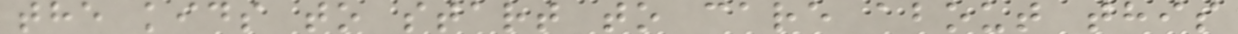the kids to start to care about this
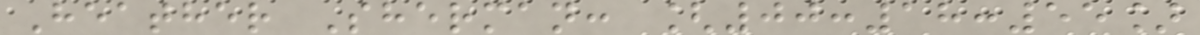Heather Sherman: [00:18:55]
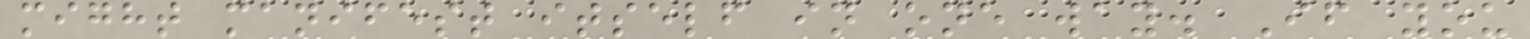might manifest itself in one way. If you
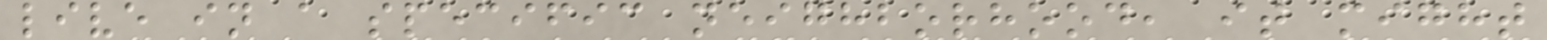live in a specific neighborhood, it might
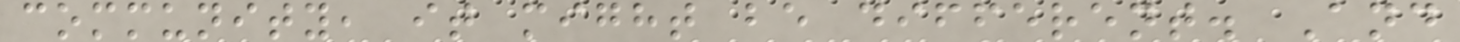community, it might be different. And
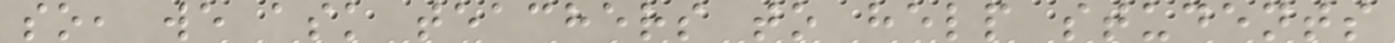so, we ask teachers to help students
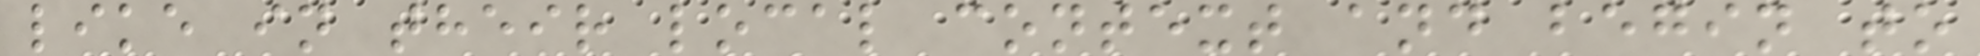like in their local context and begin to
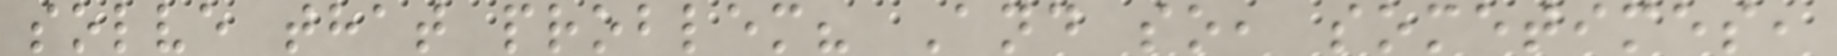solve that problem? And so, sometimes,
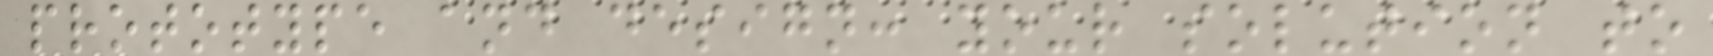prototype and design: your solution to
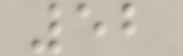52
